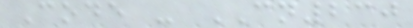Code - CN230
